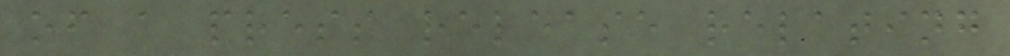of a press release relating
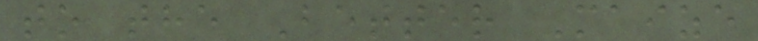to the Better Maize
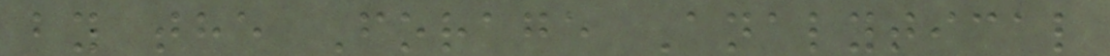by the Forage Analytical
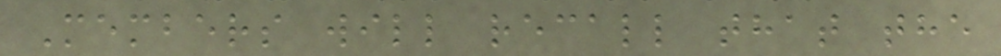Members will recall that the
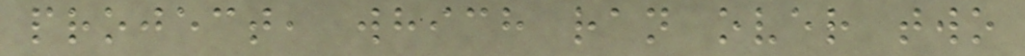project, which ran over two
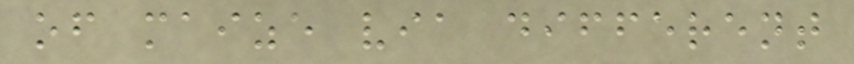of maize via different
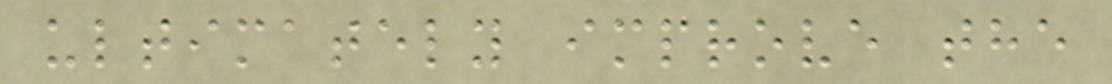ultimately improve the
